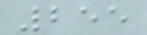255
